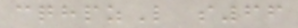cqhpzL s66
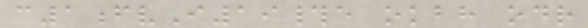c1fvI19#e okbh odr
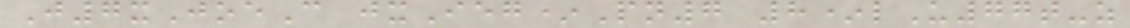J7xJoeC jxIeg*Pn7 8*lU77t-z
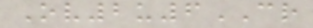Ov2u6CR
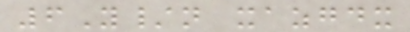6Y/n xazgdx
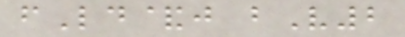fLd&j bV2
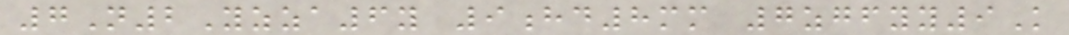7N2Yzza6y 9hd8mm 7zgfyy9K
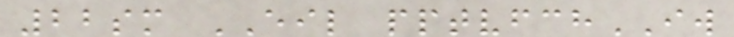22sm EIL pptvfchIW
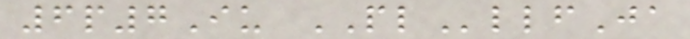6p7Iu PLllfJa
